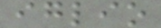iglio
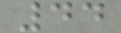44
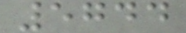5744
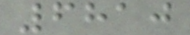6810
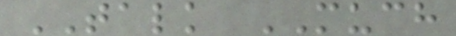TALK MUCH
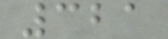321
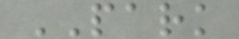PARK
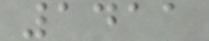1411
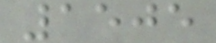1505
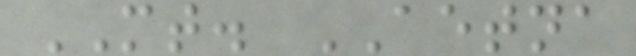MT. AETNA
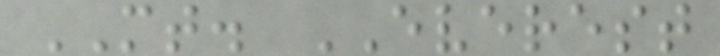MT. EVEREST
